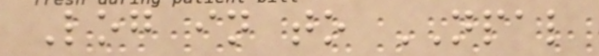Log in to NPAL
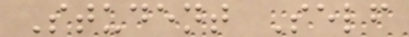Student Self
